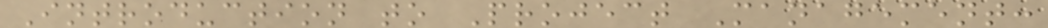Introduction to Project Management:
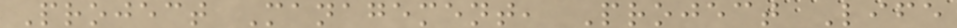Project Management, Project Life
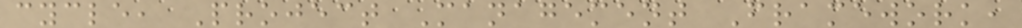cycle, Project Management Framework,
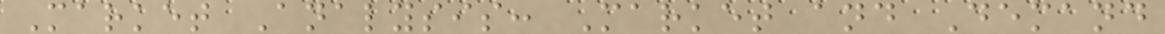Market Analysis: Market and Demand
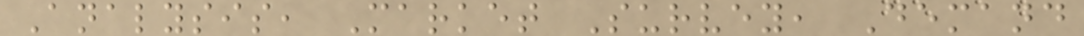Analysis, Market Survey, Demand
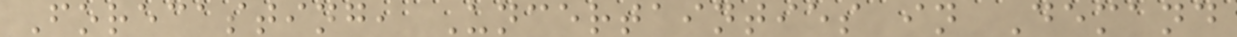Forecasting, Uncertainties in Demand
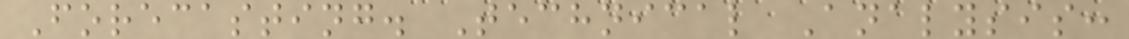Forecasting. Technical Analysis:
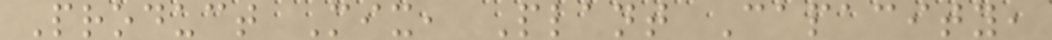Product Mix, Plant Capacity,
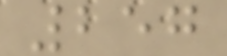257
